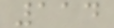114
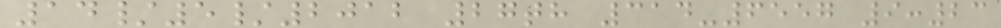14/5/2012 27th 314-6557 9:23
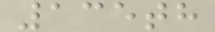135th
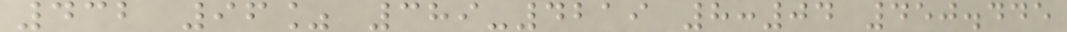432 96% 389-4219 8:04 450.445
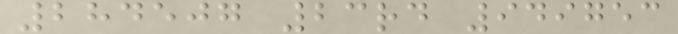284507 23rd 949753
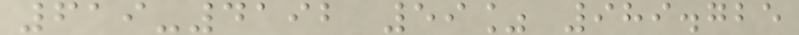619-4192 59% 989.725
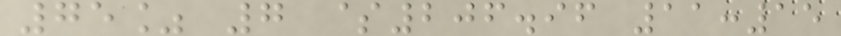75% 7 $206.96 11:15
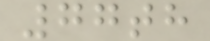77th
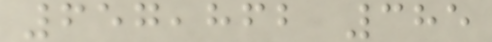657,862 385
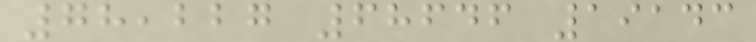78,227 68646 19143
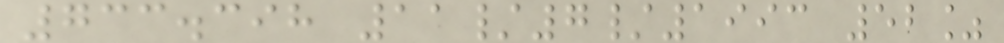733.398 11/7/1993 52%
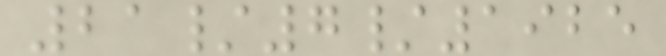21/7/1925
